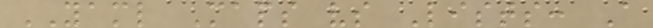YAML Maps vs Lists: A
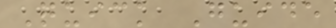Quick Guide
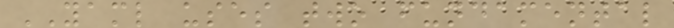YAML uses two fundamental
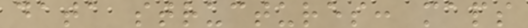data structures: maps
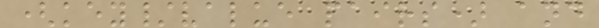(key/value pairs) and
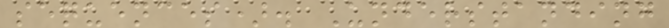sequences). Understanding
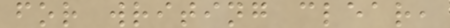for writing clear,
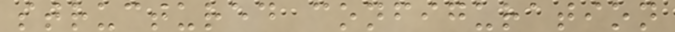structured configuration
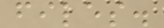files.
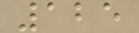125
